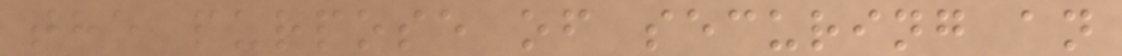the purpose of securing an
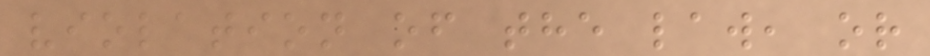violation of the law, or
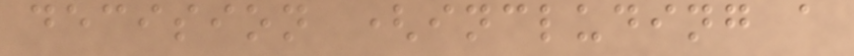decision (including a
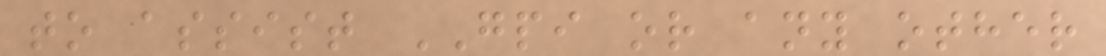to assist GPI or any other
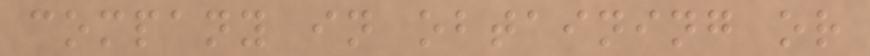company in obtaining or
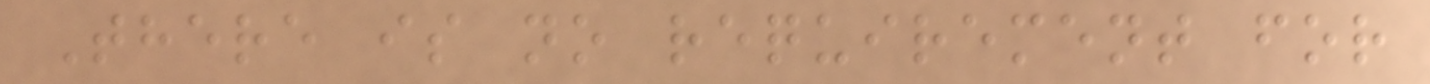There is no requirement for
